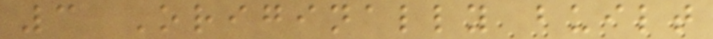3 Originally built
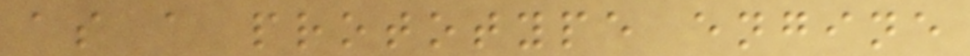as a prototype engine
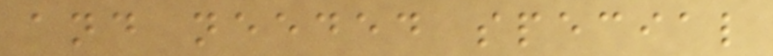and needed special
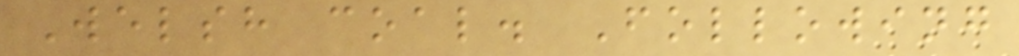Welsh coal. Following
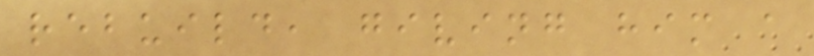rebuild, giving him a
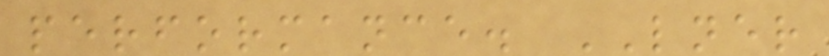performance. LNER
